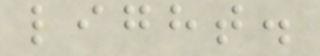light.
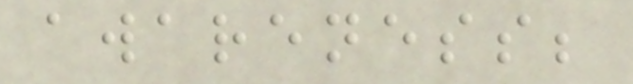awareness;
